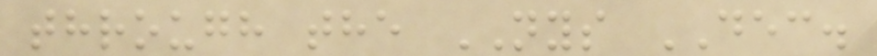through the NYS DEC.
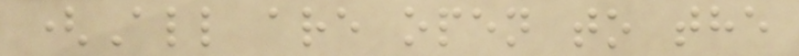(All are open to the
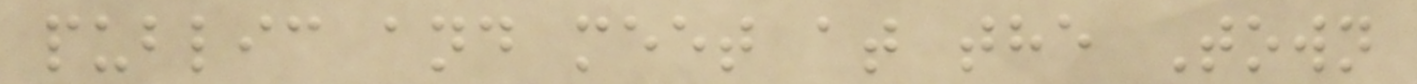public and meet at the Town
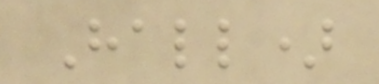Hall)
